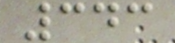343
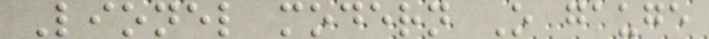Lionel modern O gauge
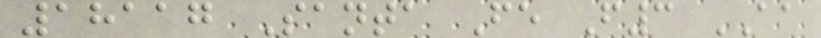18117 Santa Fe F3 AA
